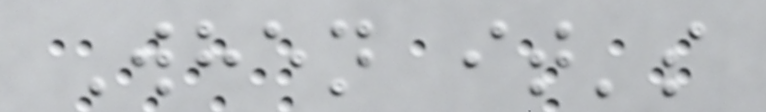When it's
